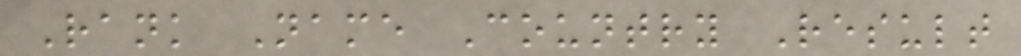Rank Name Country Result
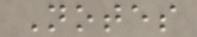Notes
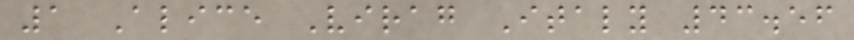1 Alice Virag Italy 43.56
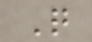Q
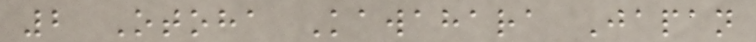2 Otoha Kawahara Japan
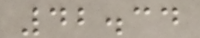42.34
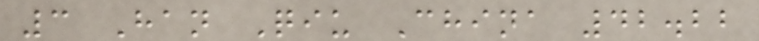3 Han Qiu China 42.22
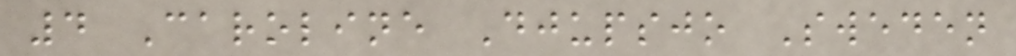4 Caroline Djupsjo Sweden
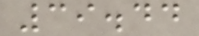39.44
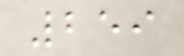259
